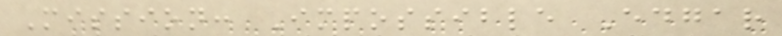Mission: Impossible Edgar
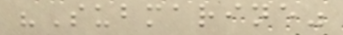"Submarine"
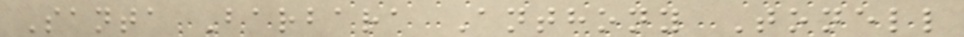Santa Barbara Anthony Tonell
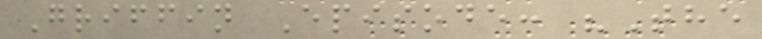Griffin Episode: "The
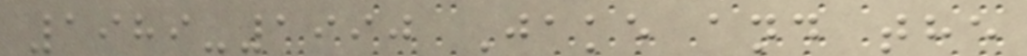1989-1990 Jake and the
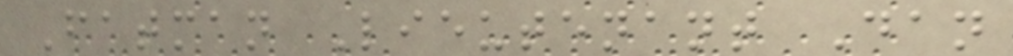Fatman Lieutenant Dan
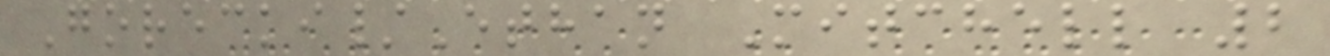Gorecki/Ethan Mitchell 2
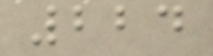224
